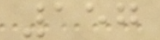157
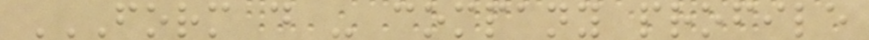FORM D - COMPANY PROFILE
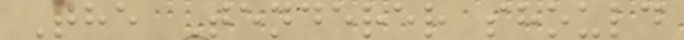The Tenderer should
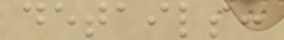details:
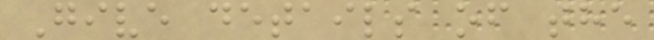Give details of the
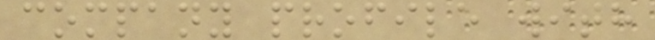company profile with
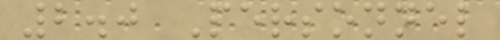2.0 Personnel
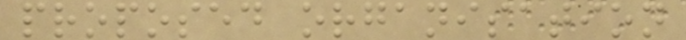proposed organisation
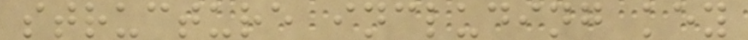structure including key
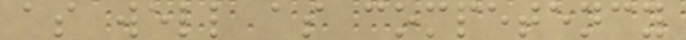as well as competency
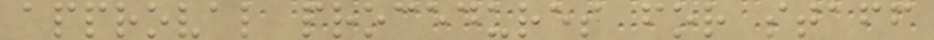approval procedures for staff
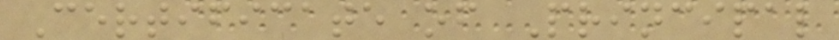Certificate of Principal
